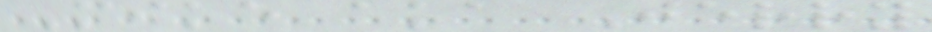Mike aka Jerry
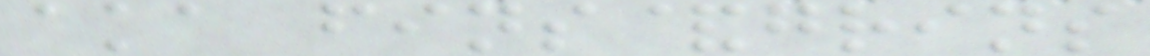aka fins&grins
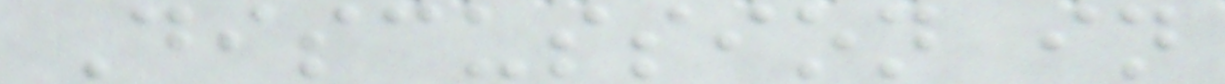Discussion in
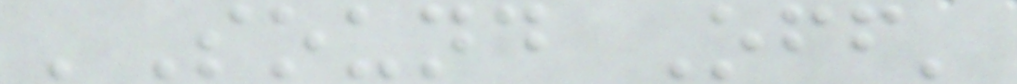'Sound Off'
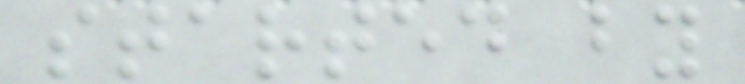started by
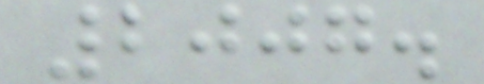2007.
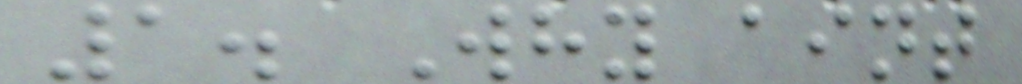1. Why aint
